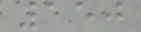150
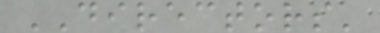DIRECTORS'
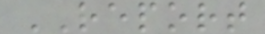REPORT
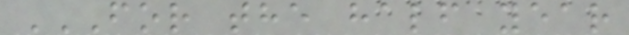FOR THE HALF YEAR
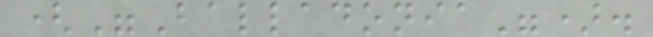("Balladonia").
